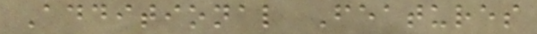Additional Features
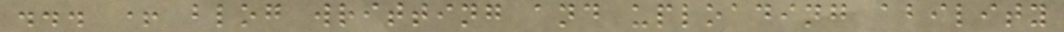... + blog writting and uploading ability
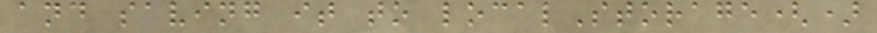and saving it to localStorage()
